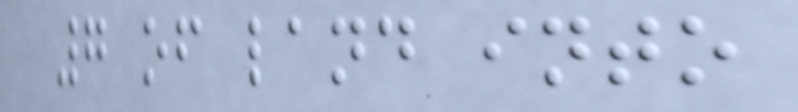7 of land into
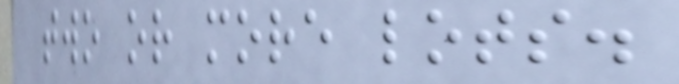two or more lots.
